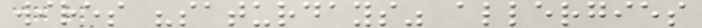wires "saturdays" allergies
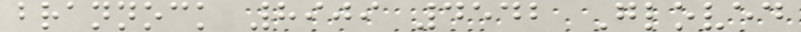brannock 8909 4542 Gloved
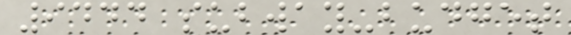9444 subway-budget
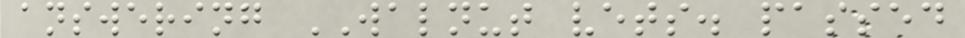answering WALNUT vets. passed
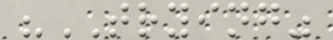"TRYING"
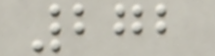272
